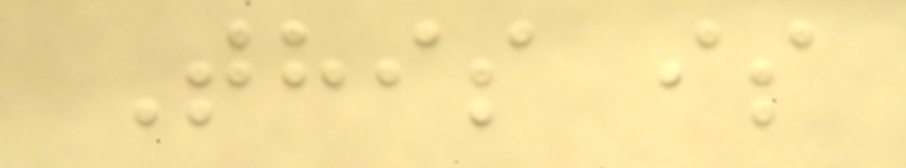This is
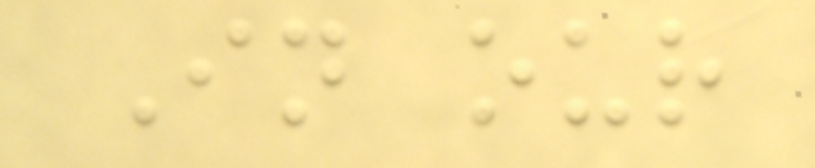In our
